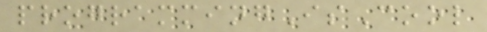programmingIsCool
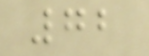72
